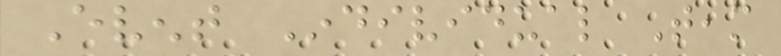Event Individual Team
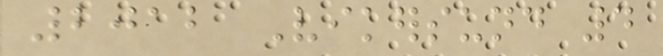2012 Vikersund 4
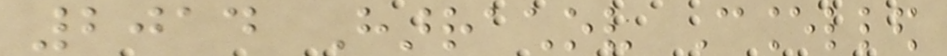2014 Harrachov Cancelled
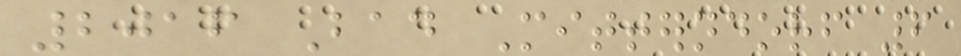2016 Bad Mitterndorf 6
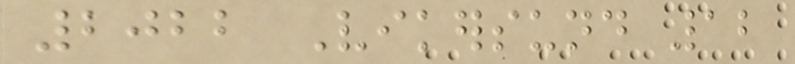2022 Vikersund 12
